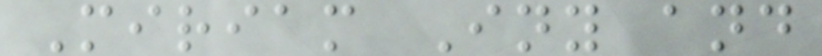Miriam Iny and
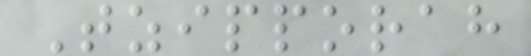Tzipporah
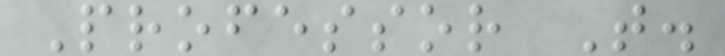Professor T.
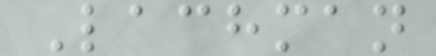Lachman
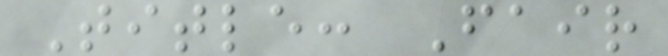Title: Fair
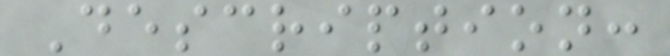Description:
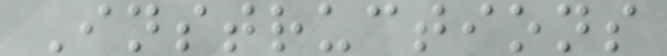Instructions
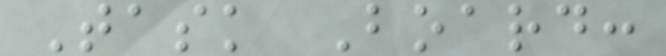Task Board:
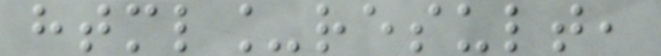html_result,
